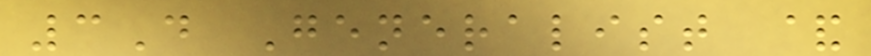3D Generalist &
